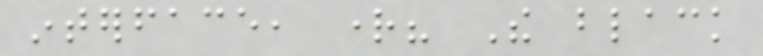interface, right? The black
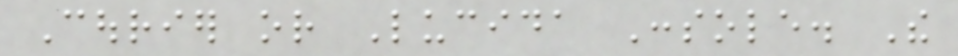Courier or Lucida Console. The
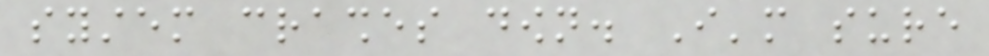system crashes down. I'm sure
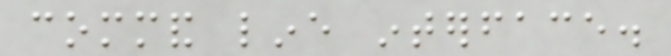command line interface.
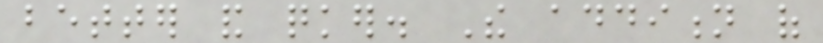better and quicker. The addition of
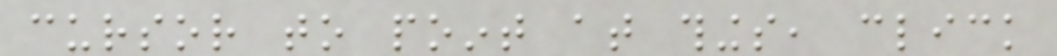cursor to point at things, click
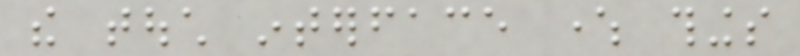the touch interface where things
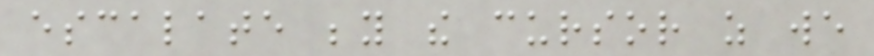escalate beyond the cursor as we
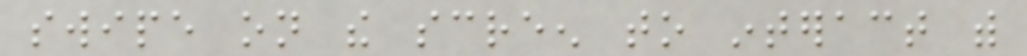swipe on the screen to interact with
